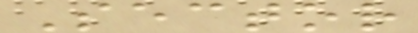Sector
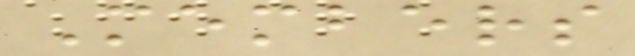Members
